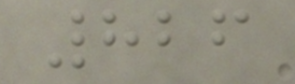826
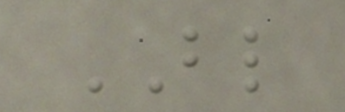BL
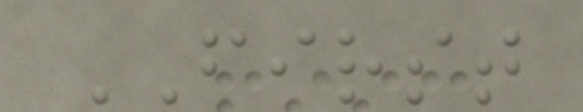FIRST
